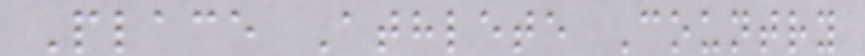Place Athlete Country
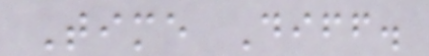Time Diff.
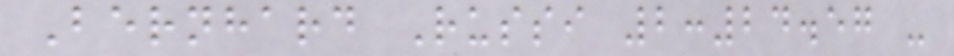Bernhard Russi 2:24.57 -
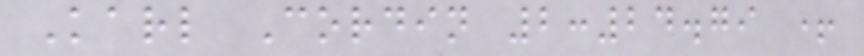Karl Cordin 2:24.79 +
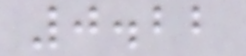0.22
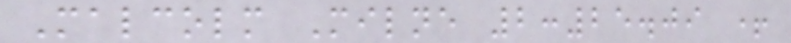Malcolm Milne 2:25.09 +
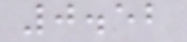0.52
